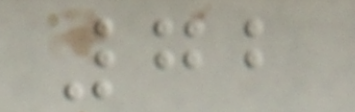72
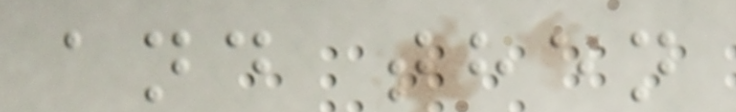and then
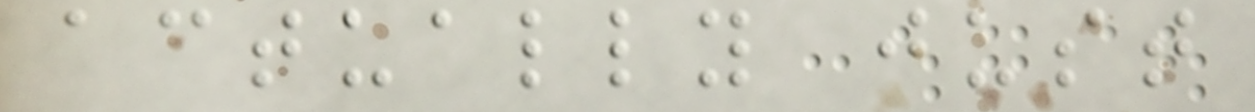actually just
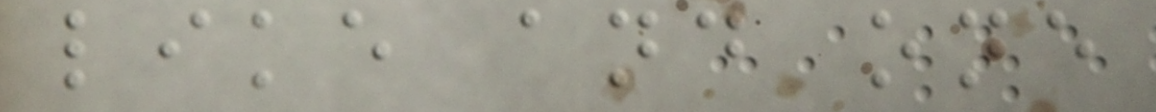like and one
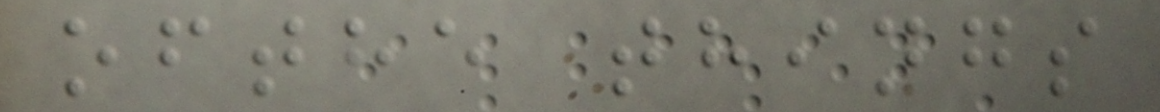ofthe things
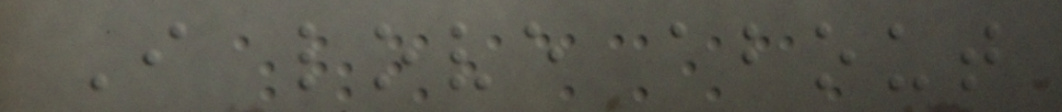I love about
